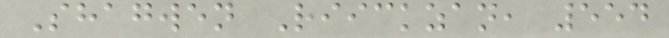Shagwen Riickzan, 554
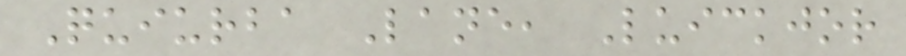Quiurba Lane, Luickjor
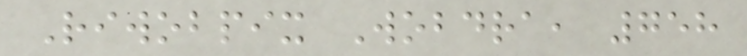Riwobpix Wobdra, 758
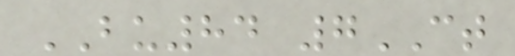BU84 7CT
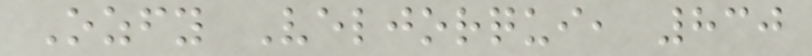Ozfy Veljorqui, 830
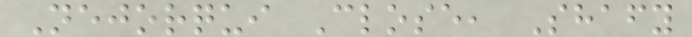Nejorqui Close, Shafy
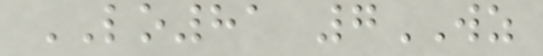LO81 7WZ
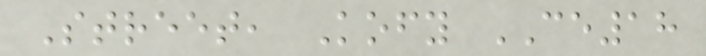Street, Kofy CE18
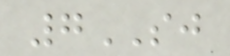7SJ
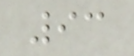93
